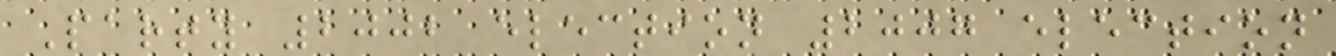Party 2002 election 2007 election
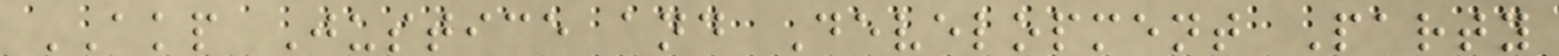AKP Justice and Development Party
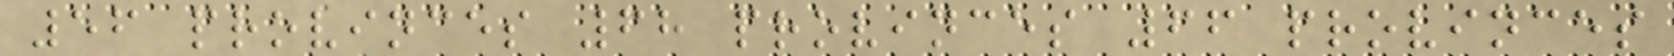56 provinces 68 provinces 66 provinces
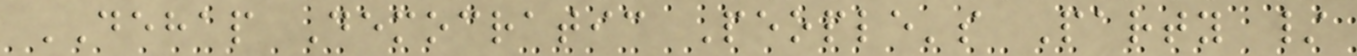DEHAP Democratic People's Party /
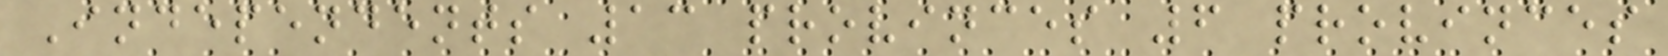Independents 13 provinces 6 provinces
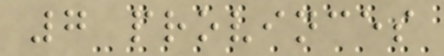7 provinces
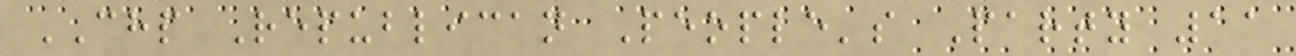CHP Republican People's Party 11
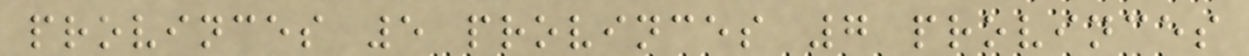provinces 5 provinces 7 provinces
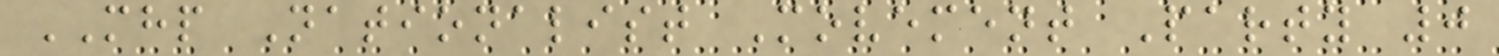MHP Nationalist Movement Party 0
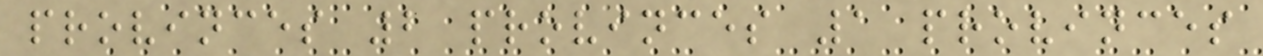provinces 2 provinces 1 provinces
